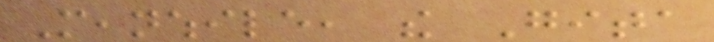Meanwhile, the Gita
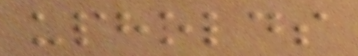upholds
